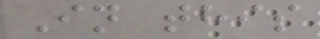In this
